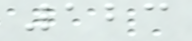123
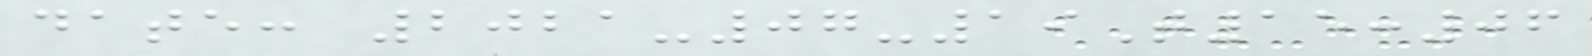date: 2021-07-19T15:06
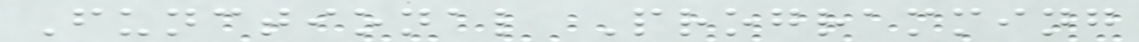Functional Programming
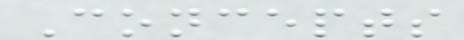Concepts
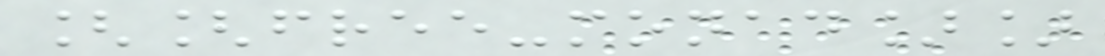[[free-monad]]
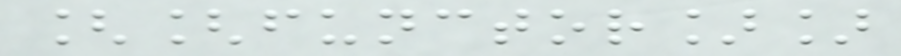[[functor]]
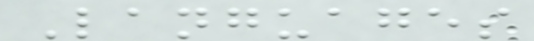Languages
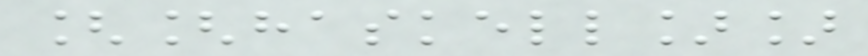[[haskell]]
